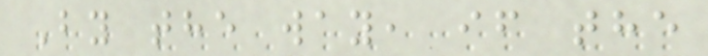By the way, if the
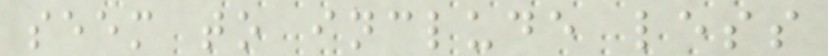seem to include less
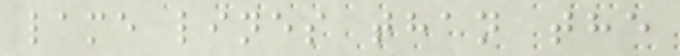lame lines than the
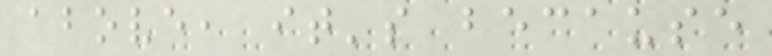above, it's because
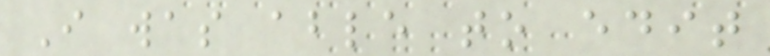I was able to edit
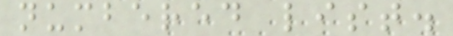numbered list.
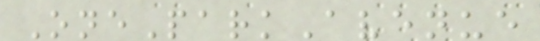OneParkAvenue
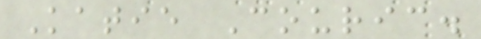Katie Couric.
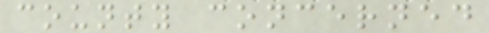county concerned
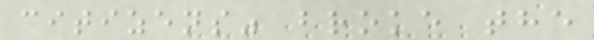citizens" broke the
